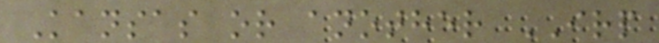Kansas or another IRP
